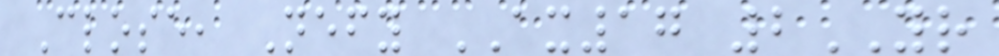Close, Nefy AX17 2YR
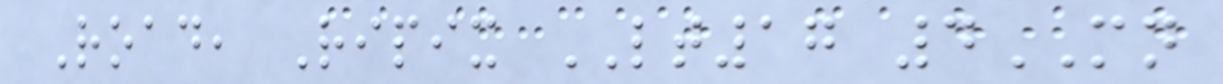Road, Ripix LT17 4MN
